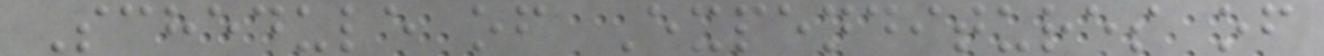Schedule of Expenditures of
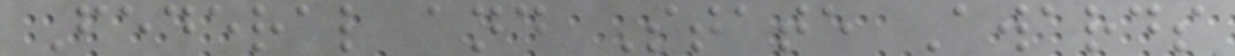Federal and State Awards
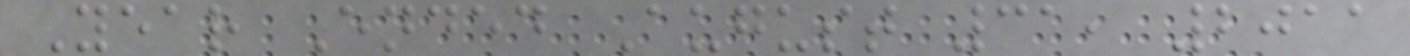Year Ended August 31, 2011
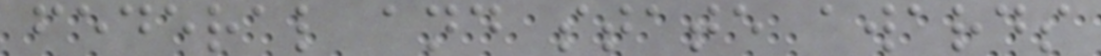federal and state awards
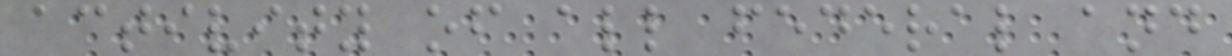activity of all federal and
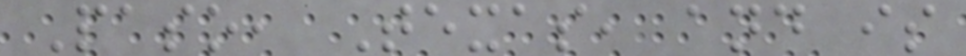Paso, Texas, and is
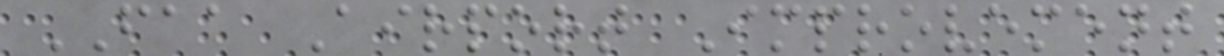FAA Airport Improvement
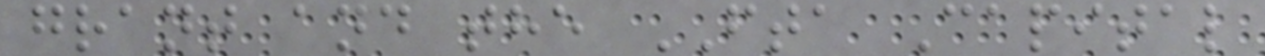grant and the FTA Capital
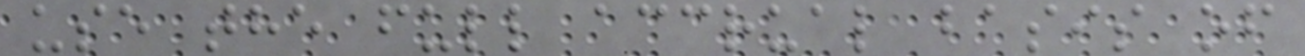use the full accrual basis of
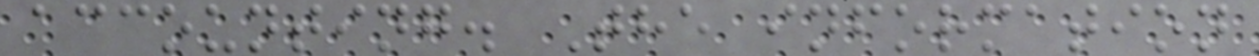accounting. The information
